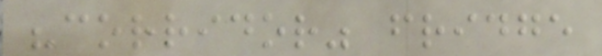"corridor" fridge
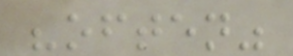"often"
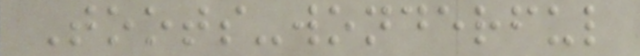Toots-wonderful
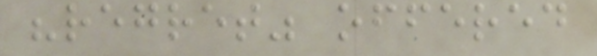"regret" offered
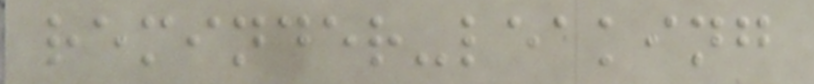reminder-leaking
